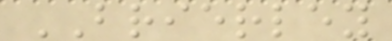BRIERLEY
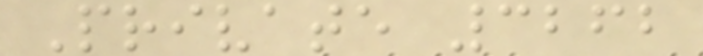Private 3262
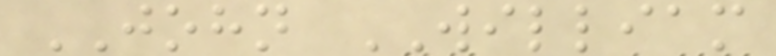JOHN WILLIAM
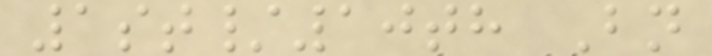1st/10th Bn
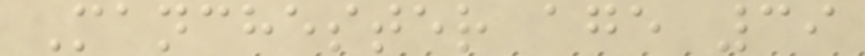Manchester age 39
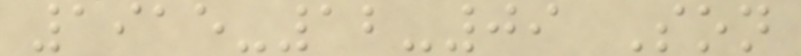1915-12-09 Son
